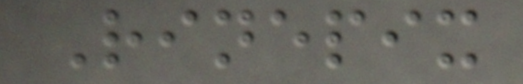Rinepix
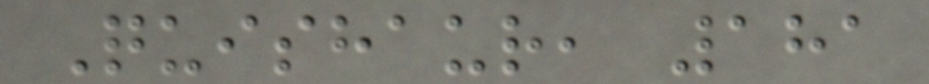Quishaur, 181
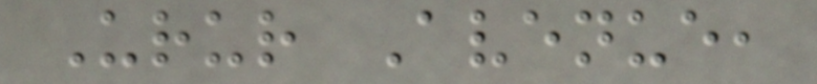Urur Avenue,
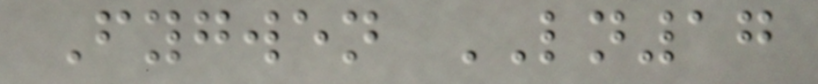Fygwen LN17
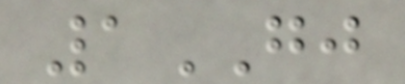1GJ
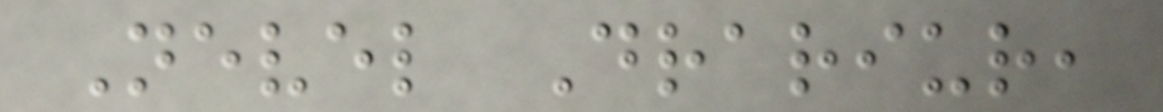Nevel Drariur,
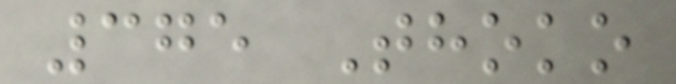375 Thoko
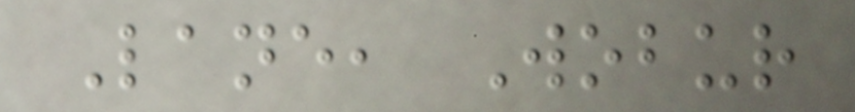Lane, Wobur
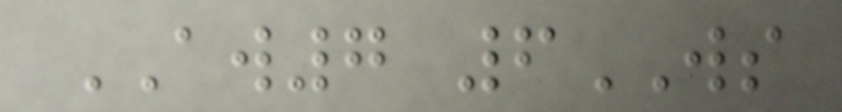AW7 6WS
